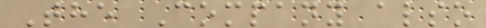The Company also
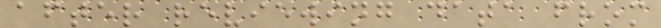after reviewing data from
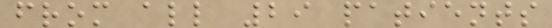from all 29 patients
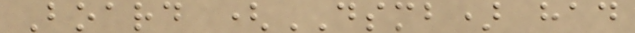Board (DSMB) had
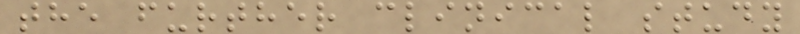the further clinical study
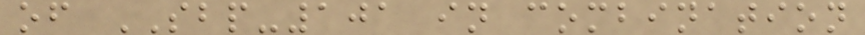of SBP-101 in combination
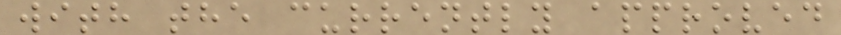with the currently approved
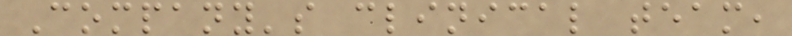Company's clinical team,
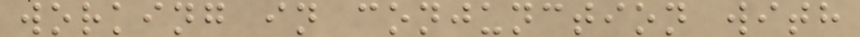working in conjunction with
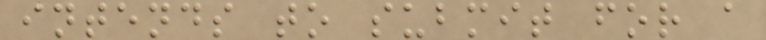intends to submit for a
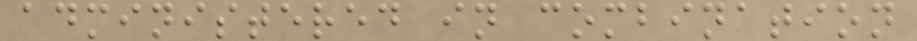administered in combination
